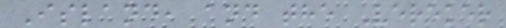Island, and the Vereker
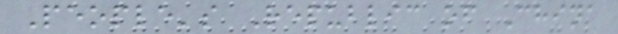People's Republic of China
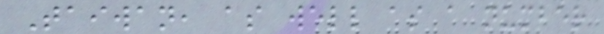Taiwan, as well as a number
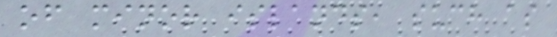of minor islands, such as
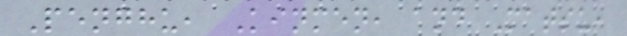Penghu, Kinmen, and Matsu,
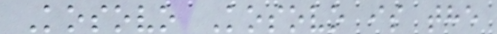Kosovo Kosovo is the
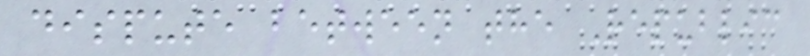dispute between the Republic
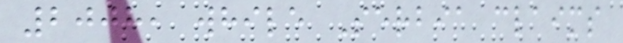2008, while Serbia claims
